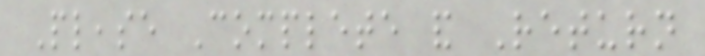Please Complete and Return
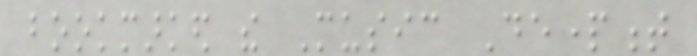bookmarked the Music Department
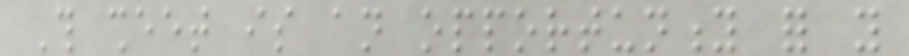This sheet is an opportunity for you
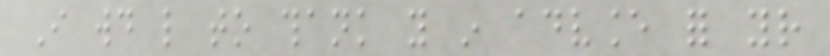I would like to thank you in advance for your
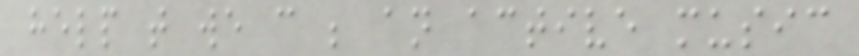help that we can be an active music
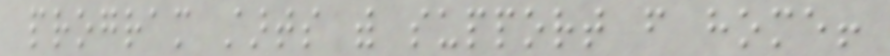program starts with support from home!
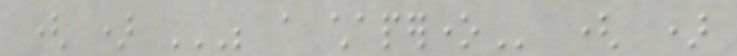( ) BE A CHAPERONE ( )
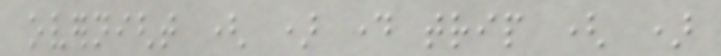overnight ( ) day trip ( )
